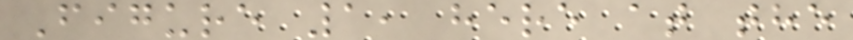Figure 1, here at the
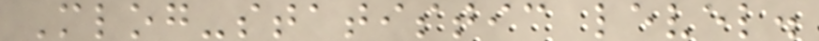Mlog-statistic level.
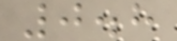0.8
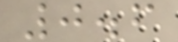0.6
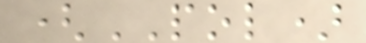(POL)
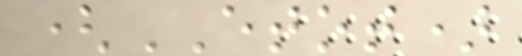(ETOT)
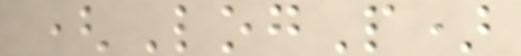(LogP)
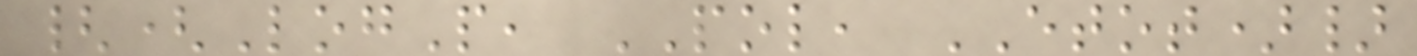{(LogP, POL, ETOT)}
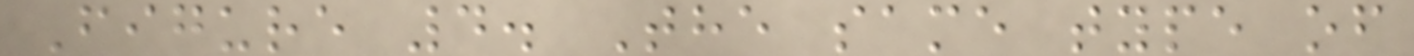Figure 4. The same type of
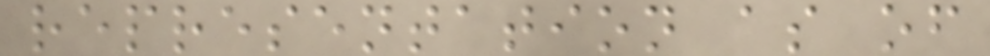representation as of
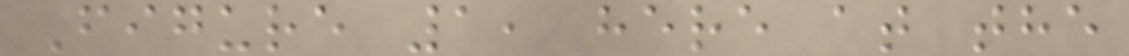Figure 1, here at the
